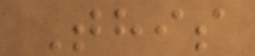This
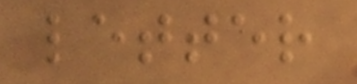letter
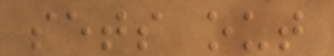sets out
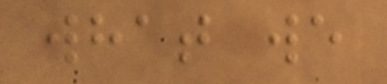what we
